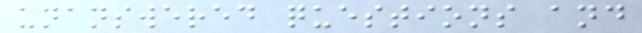unanswered questions and
